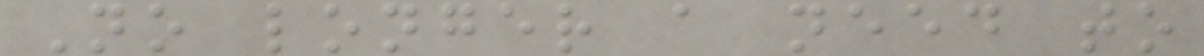No longer a need to
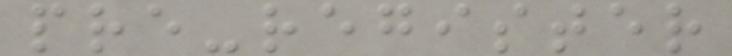pre-register
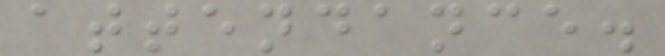attendance.
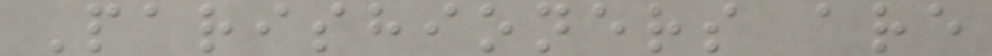Parishioners are
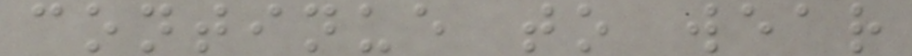continue to wear
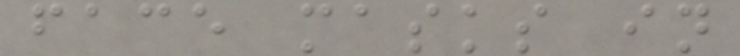face masks in
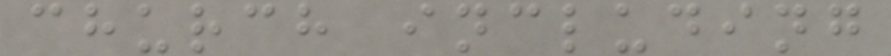church including
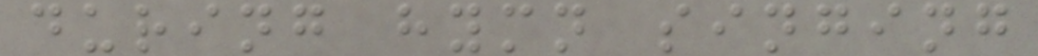during hymn singing
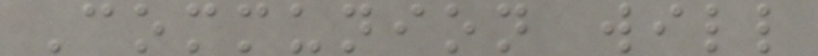Communion will
